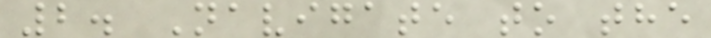2. Navigate to the
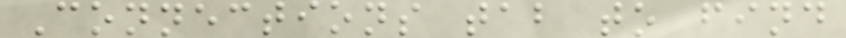Connections tab to find
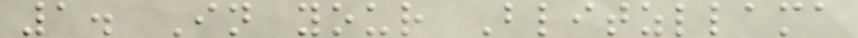1. In your Blitzllama
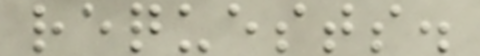requests.
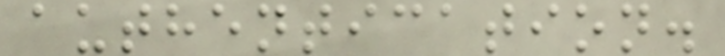authentication.
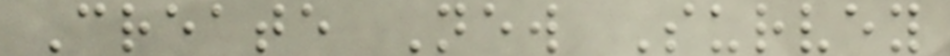Create New Survey
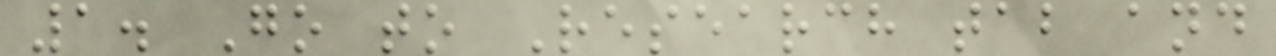1. Go to Research tab and
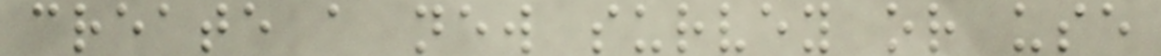create a new survey or use
